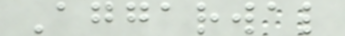Aggarwal
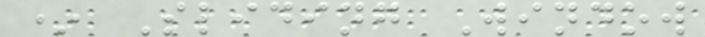* Sliding Window
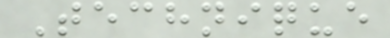Technique
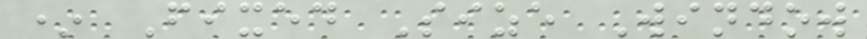* Fixed Size Window
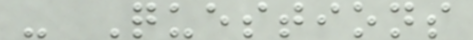- Questions
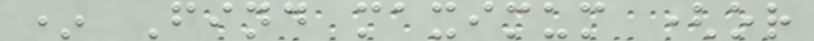* Find maximum (or
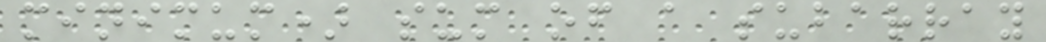minimum) sum of a subarray
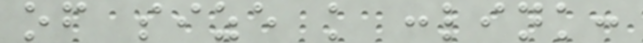of size k :link:
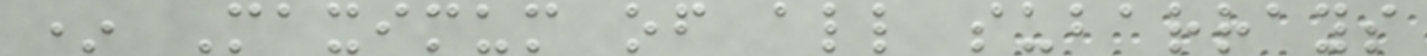* Maximum of all subarrays
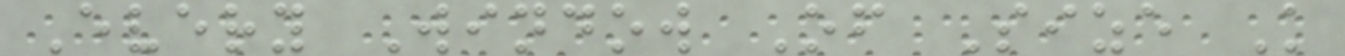Every Window Of Size K
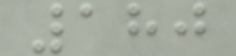180
